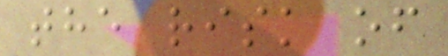the risk of
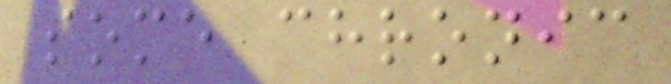some chronic
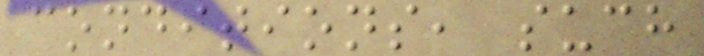conditions, such
